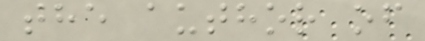the author of
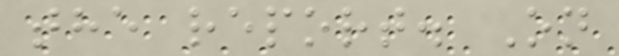the report. On
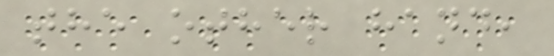the other hand,
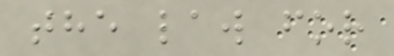the law for
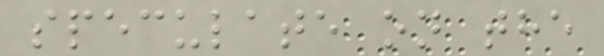speculate on the
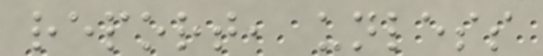report, unless
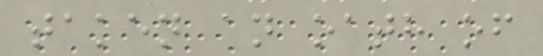taken an oath of
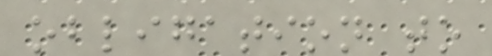obligation to
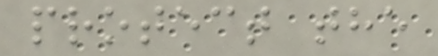protect the
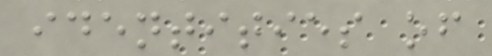identities of
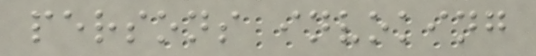persons invoking
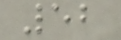52
